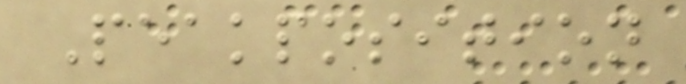Peakposition
